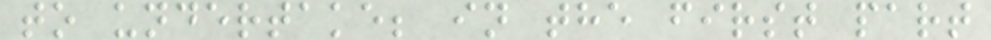to undertake; in the first part
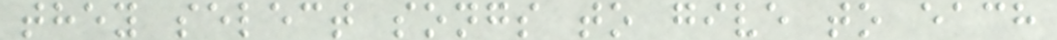they select songs to give to each
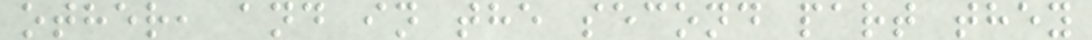other, and in the second part they
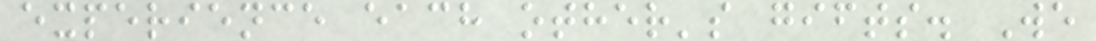experience each other's gifts. We
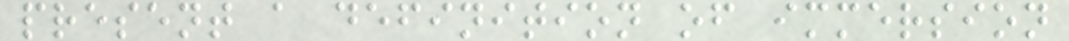present a definition of immersion
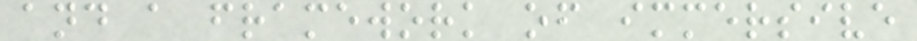and a framework of immersive
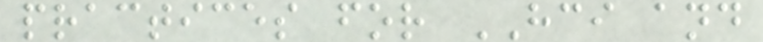practices for HCI and
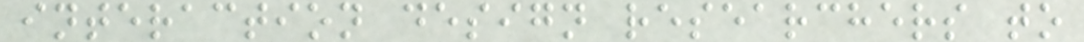interaction design researchers to
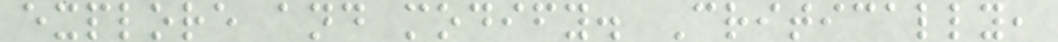explore and modify. Critically,
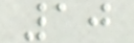10
